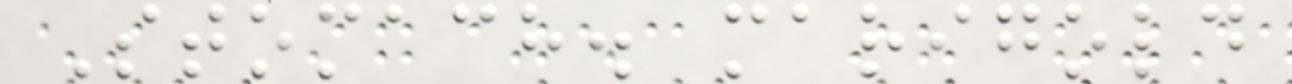Stomach. marigold
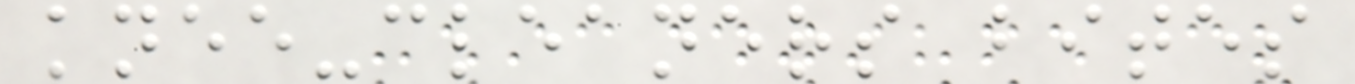knee-cleaners bites
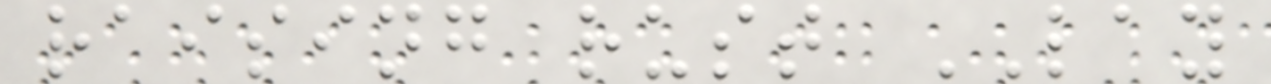raising rust LAY
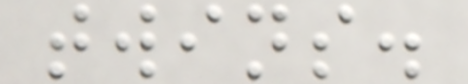twins.
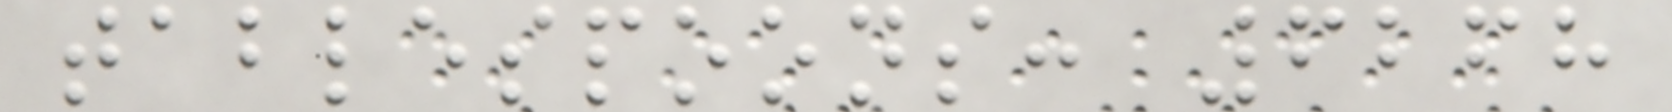tablespoons: 6268
